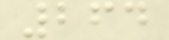264
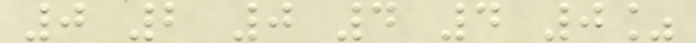0 2 0 4 4 0%
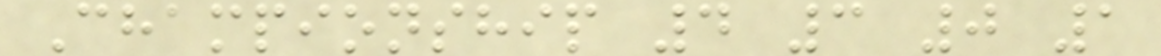Championship 4 3 0 1
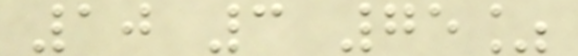10 3 75%
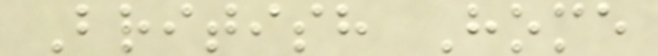British Home
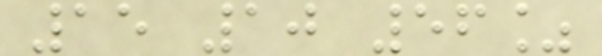15 10 56%
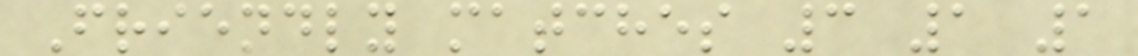Friendly matches 3 1 1
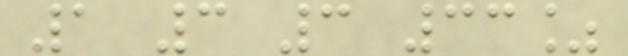1 3 3 33%
